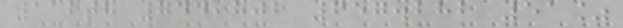112th 744,802 657.282 51%
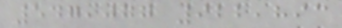547,077 922,893
